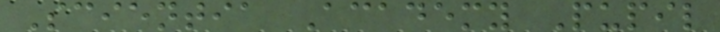Scientia Academy Pupil
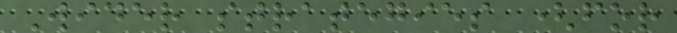Wider strategies (for
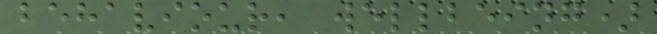behaviour, wellbeing)
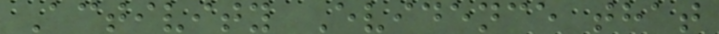Activity Evidence that
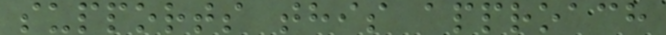supports this approach
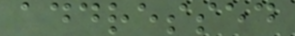addressed
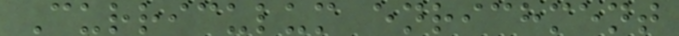Curriculum enrichment
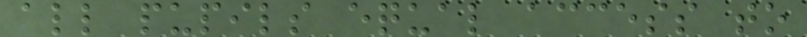all pupils equal access to
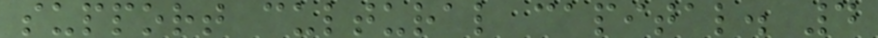support cultural capital. 4
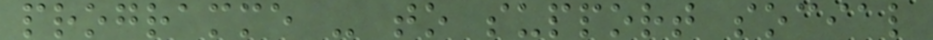programme - to support social
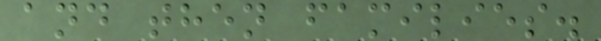and then families.
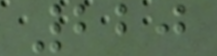220
